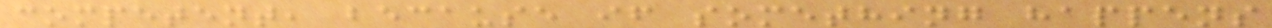competent, because if something happens
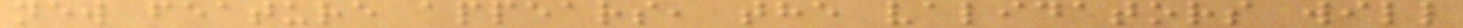new feature appears, the validators will
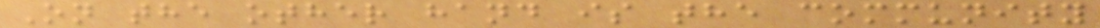On the other hand is the community
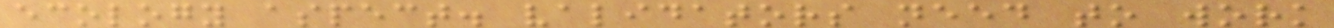ecology aspect. validators need to work
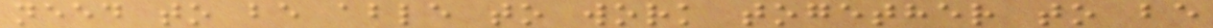need to be able to work together to be
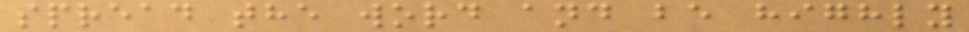spread the word and be highly
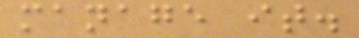manage it.
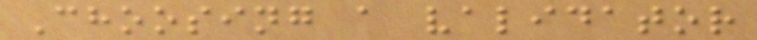Choosing a validator
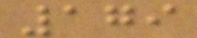179
